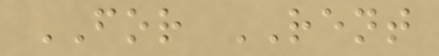FOR RENT
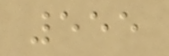555
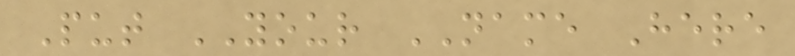Put YOUR NAME Here
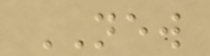NEW
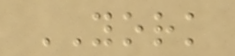YORK
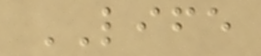LIFE
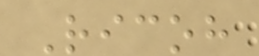Ricoh
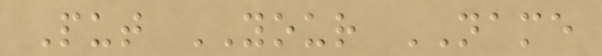Put YOUR NAME
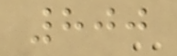800
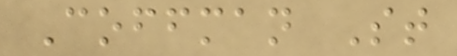Coffman St
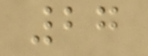27
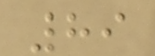89
